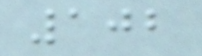102
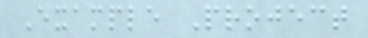Example Project
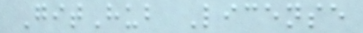GitHub License
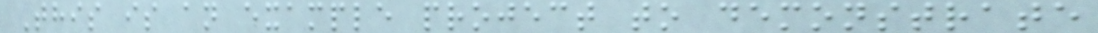This is an example project to demonstrate
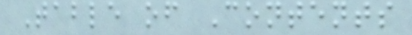Table of Contents
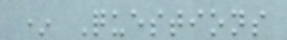* Questions
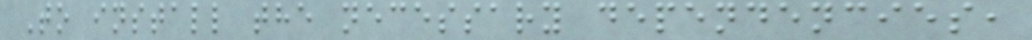To install the necessary dependencies,
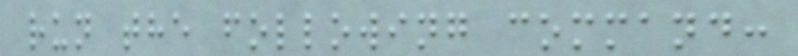run the following command:
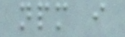npm i
